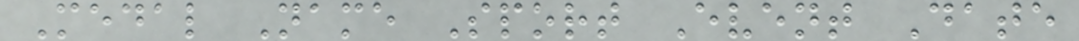Medal Name Sport Event Date
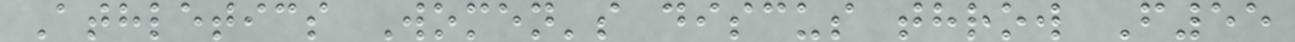Athletics Women's discus throw F55
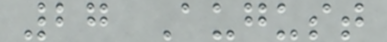27 August
